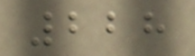228
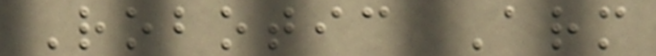Robotic Arm
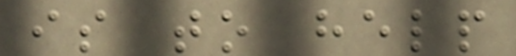is to help
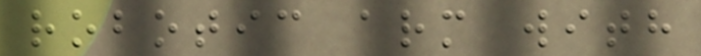robotic arm with
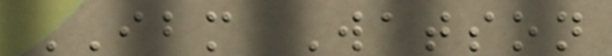IBM Watson
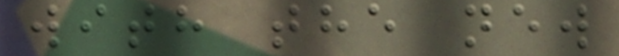with the new
